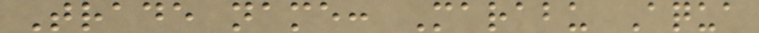Trade name: Marabu Aqua
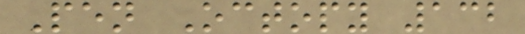Pen Octopy 132
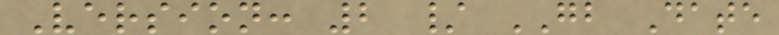Version: 2 / GB Date
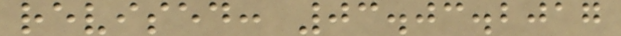revised: 03.03.2017
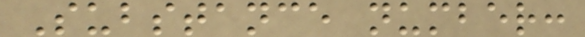Substance number:
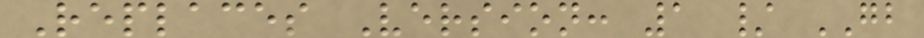Replaces Version: 1 / GB
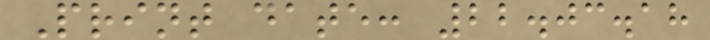Print date: 22.03.18
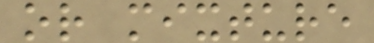or mixture
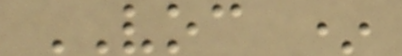VOC *
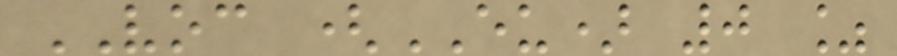VOC (EU) 0 %
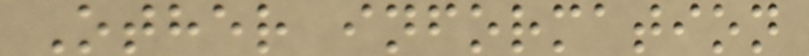Other information
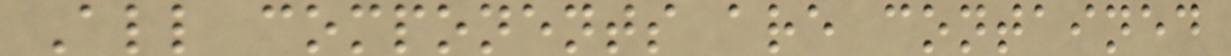All components are contained
